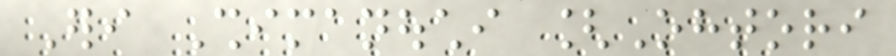Eri Shimanouchi [Ohtori
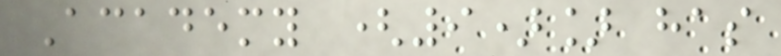Academy (9)] has
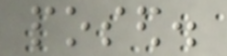posed.
